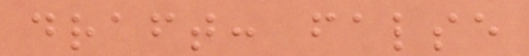draft: false
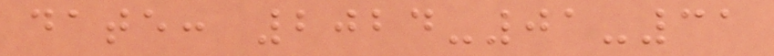date: 2024-01-31
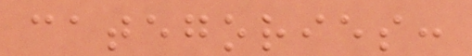categories:
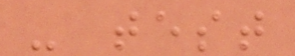- test
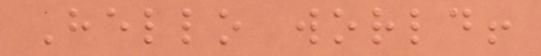Hello world!
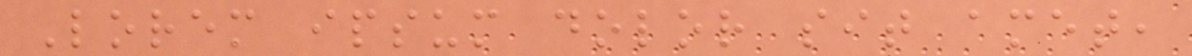Lorem ipsum dolor sit amet,
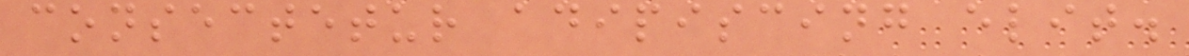consectetur adipiscing elit.
